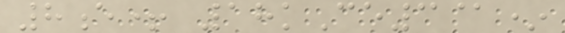8e+ 18kCe3@*
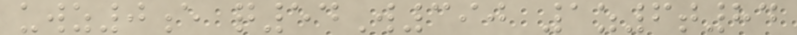uwz0e q54W390 1z6t84
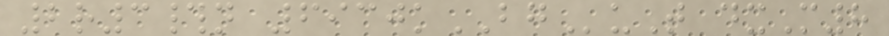2r3#n 6930kBGuT dxM8
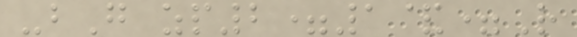-bG zp2=1&=R
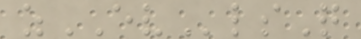zEVlsQ
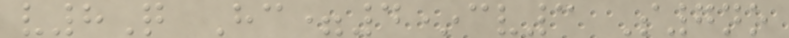v8Q Hc=4*cv3 S7no
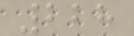228
